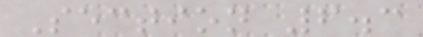Section 6.3
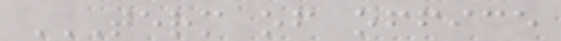TERM OF OFFICE
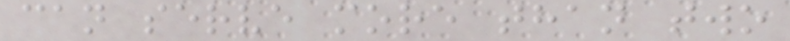can serve more than two
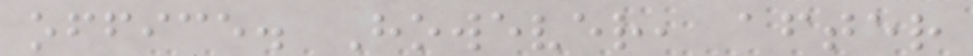office. However, after
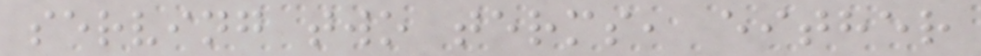serving two terms, either
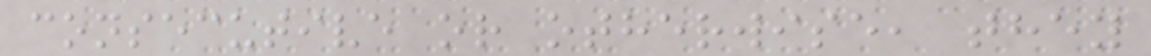consecutive or otherwise, they
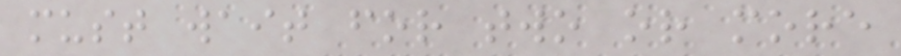must wait for two or more
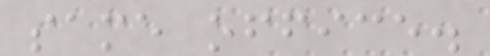same office.
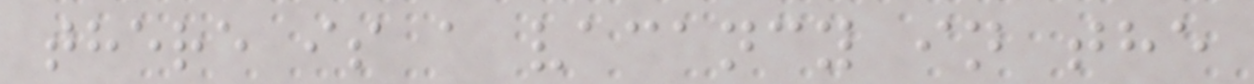there is a vacancy in the
